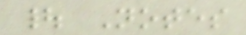| Notes
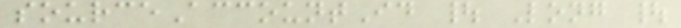sourceAccountId | Long |
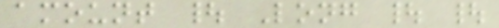amount | Long | |
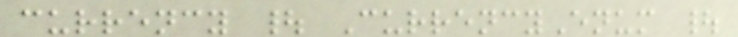currency | CurrencyEnum |
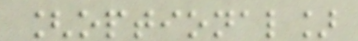[optional]
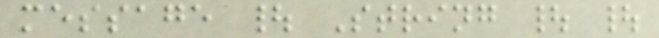message | String | |
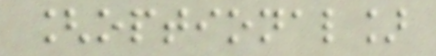[optional]
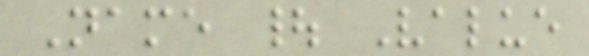Name | Value
